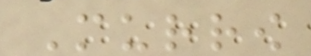Murrow
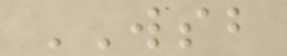WSB
